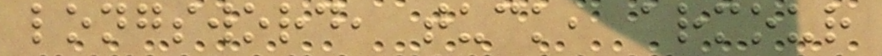longsword, tuck, armour
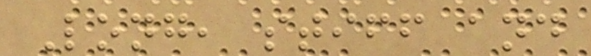Long, stiff and
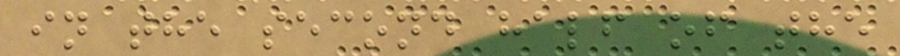in the second half of the
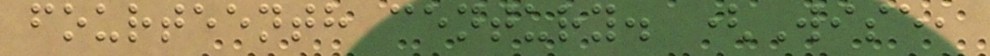fourteenth century. (Wise,
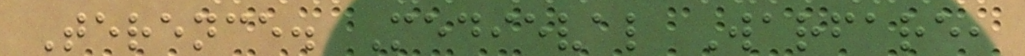Terence. Medieval Warfare,
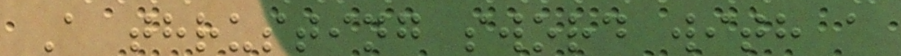A thrusting sword with a
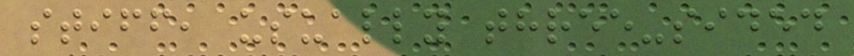stiff, usually three-sided
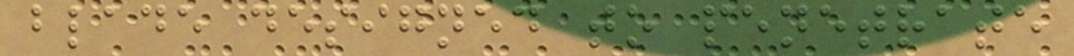blade designed to penetrate
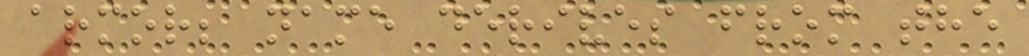armor; name derives from the
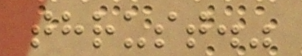thrust."
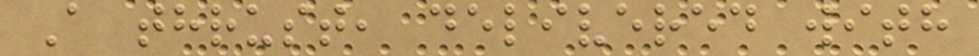A thrust, delivered with
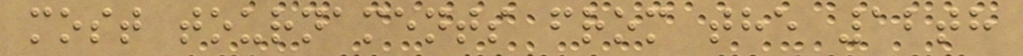most tournaments from the 12th
